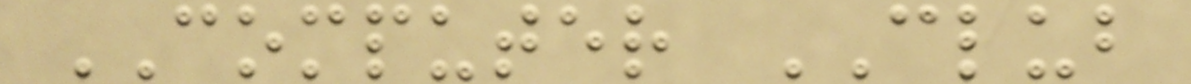COMPUTER CLUB
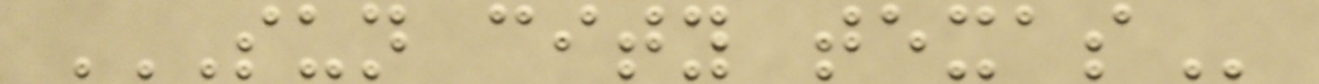SUN CITY TEXAS
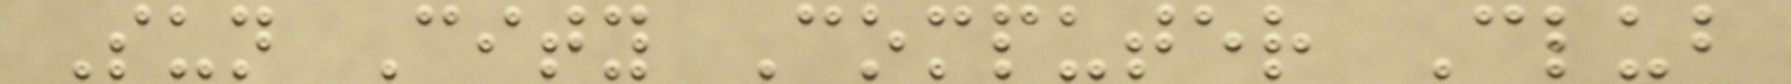Sun City Computer Club
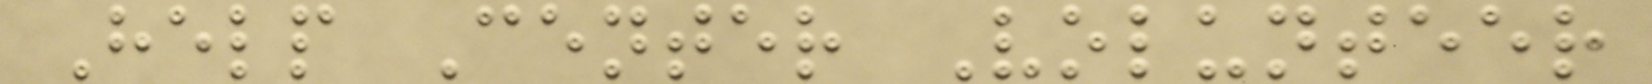Help Center Volunteer
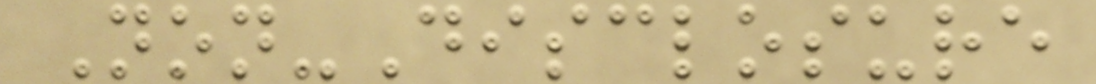Non-Disclosure
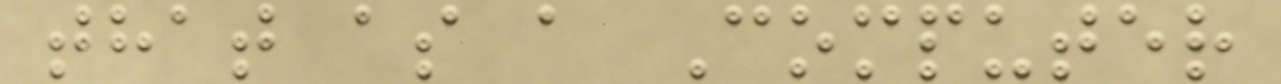that as a Computer
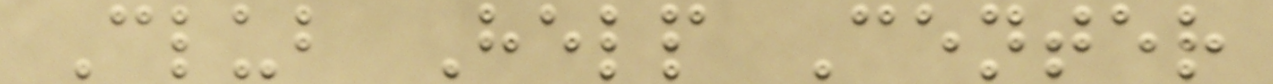Club Help Center
